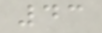43
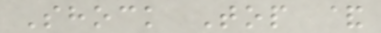Shock Top &
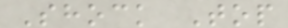Shock Top
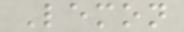Lemon
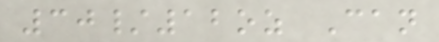30/12oz Can
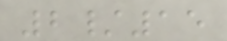2/15
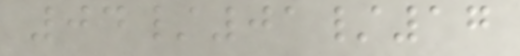04/01/17
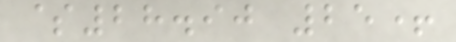$28.90 25+
